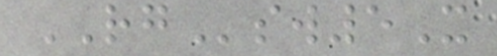RGsw5X
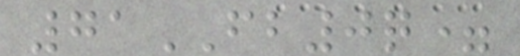71FB0q=
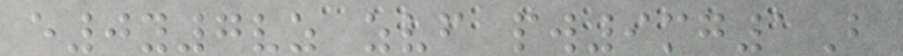e0y7vz zvf pw9mg1B
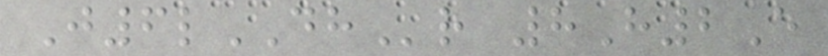J6lDHr 8H2E
